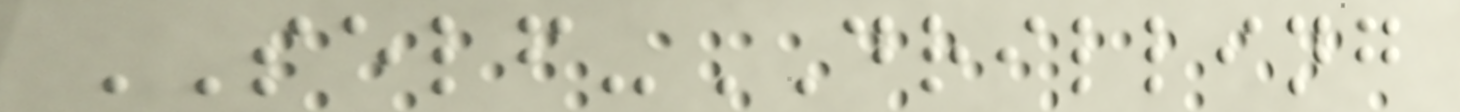SELF-DRILLING
